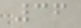36
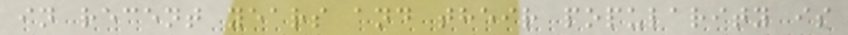in recent years and their popularity is
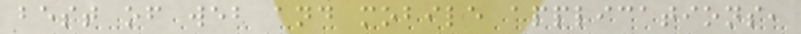best of web and mobile applications,
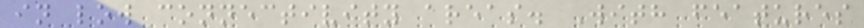in low connectivity areas. With features
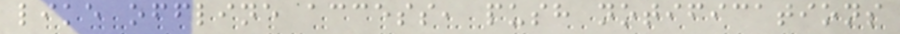like offline access, push notifications
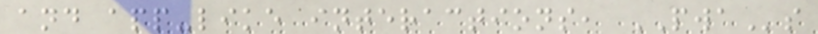and app-like interactions, PWAs
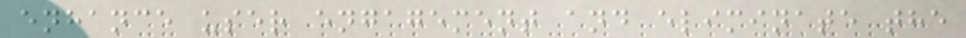enhance user engagement and eliminate the
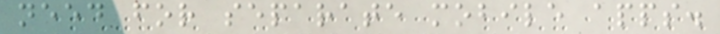need for separate mobile apps.
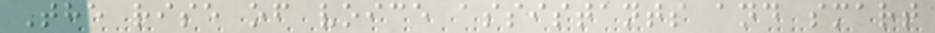The rise of voice assistants and smart
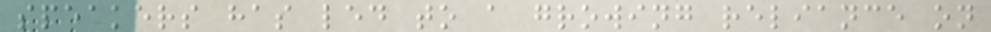speakers has led to a growing reliance on
